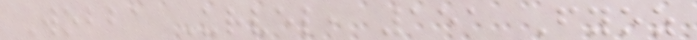Wobba Urvel, 151 Fyoz
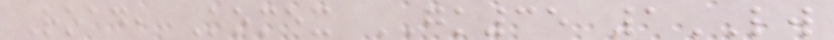Road, Komex GK35 1LW
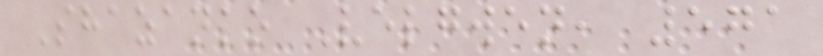Shazanko Velgwen, 571
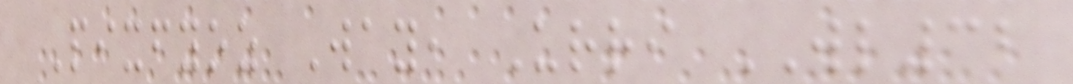Pixfyoz Way, Urri WL32
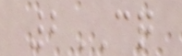2CQ
